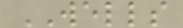WELLS
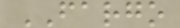FARGO
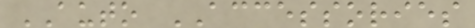AUTO ACCESSORIES
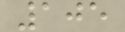105
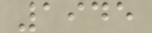1945
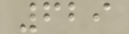629
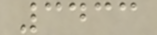3433
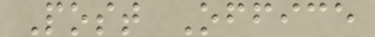Post Office
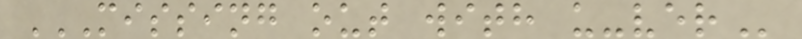MISSING OUT WITH U-VER
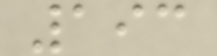193
